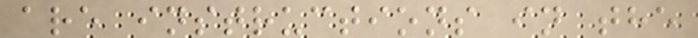are instructions in the
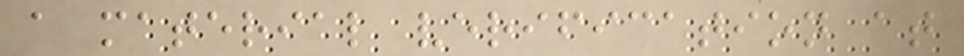a material verification at
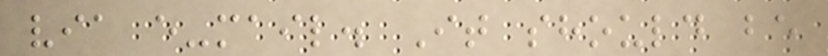via e-mail. It should be
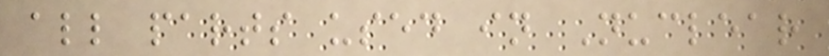all parts used in Nuclear
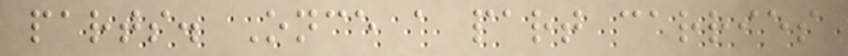parts. Once a part carries
